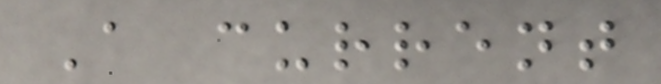A current
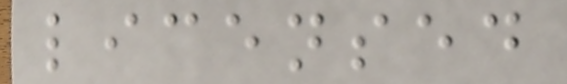licensed
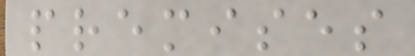premises
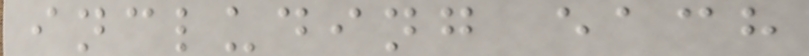including each
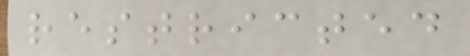restricted
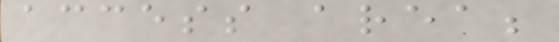access area;
